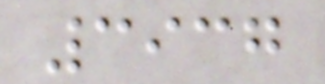3937
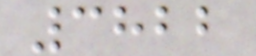3822
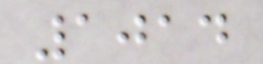1014
